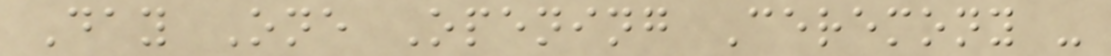Day One Opening Ceremony -
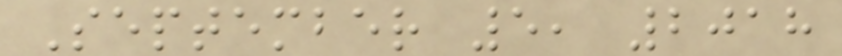September 5, 2018
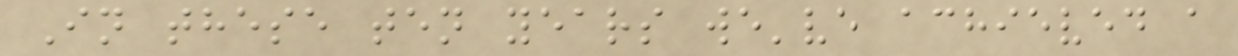In these ten years we've achieved a
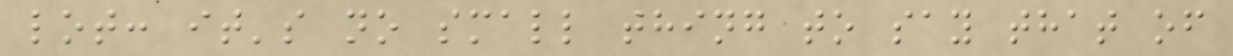lot: it's no small thing to say that of
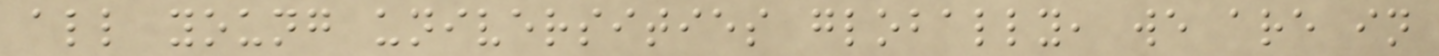all young universities globally, we are in
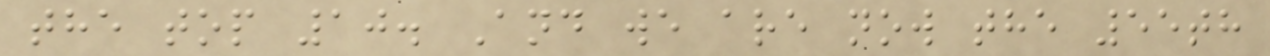the top 10. And we are now the 55th
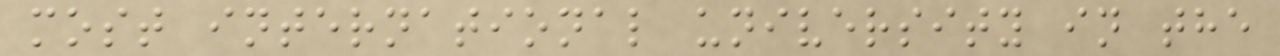most international university in the
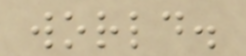world.
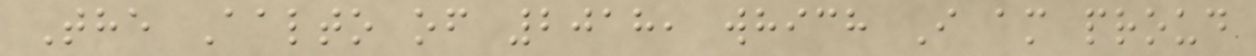The Aalto of 2018, which I am proud
